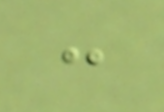:
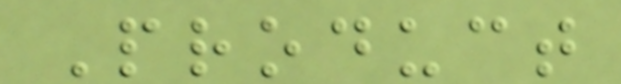Product
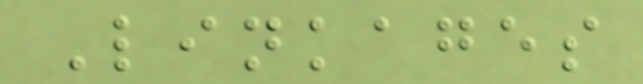Linkages
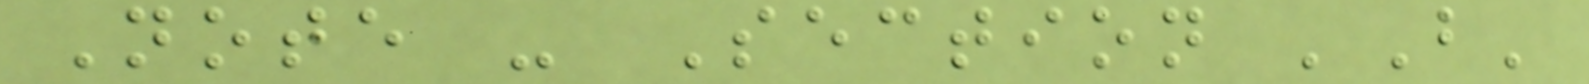Note - Section 'B'
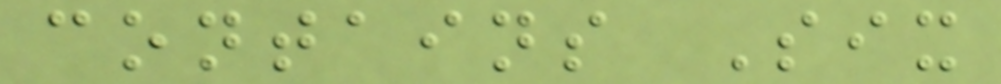contains Six
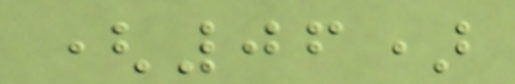(06)
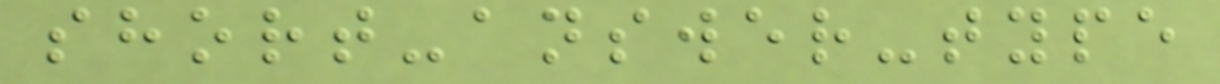short-answer-type
